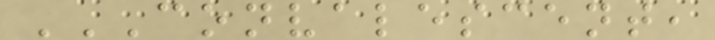CONVALESCENT,
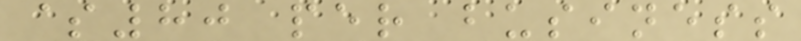$80 per business
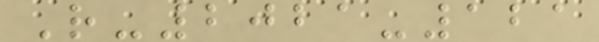R-2021-121
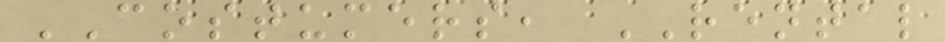COSTUMERS, RENTAL
